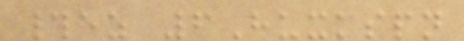#ez 6Huxkspn
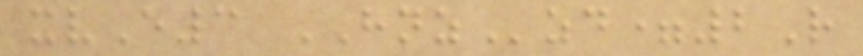xvE3 HNZzd=2R
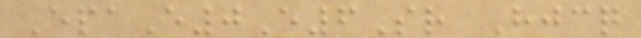EpaE0E6Sr Hjcq
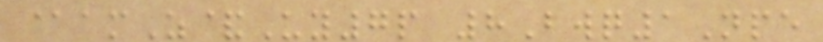@amZ&Uy7p 8Bwq1Npe
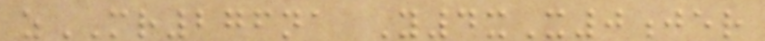zMR276na Y4xX0jer
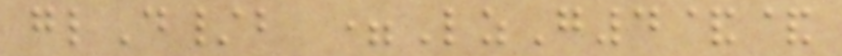glD/b =LzG4&&
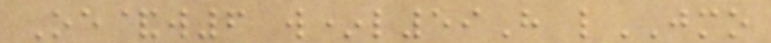Oe&w6 w*l59H lJMO
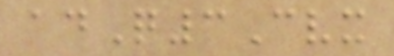adQ3Cvx
